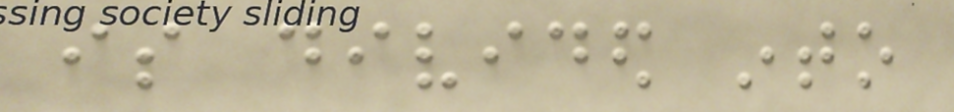is divided into
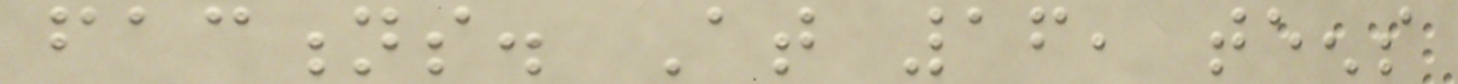factions. At 16, teens
